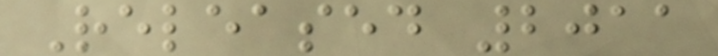Released 2011
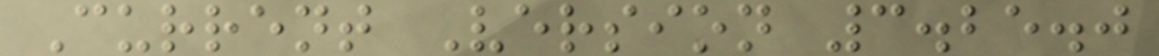Current Version 3.25.0
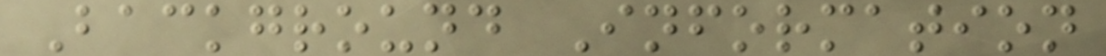Background Information
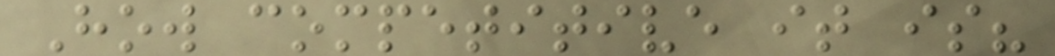How competitive it is?
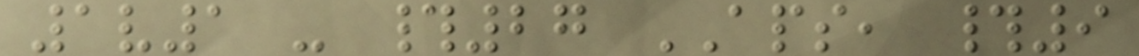1v1 - #27 APS, #9
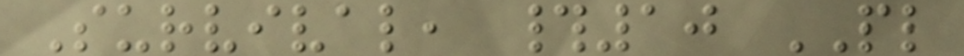Survival, #10 PL
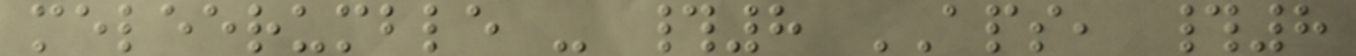meleerumble - #8 APS, #8
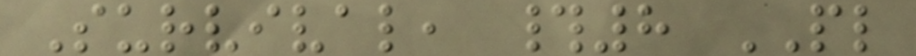Survival, #8 PL
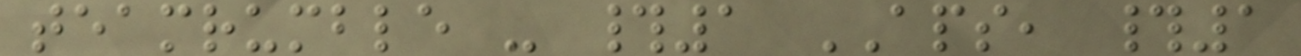teamrumble - #1 APS, #1
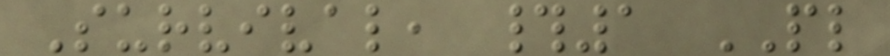Survival, #1 PL
